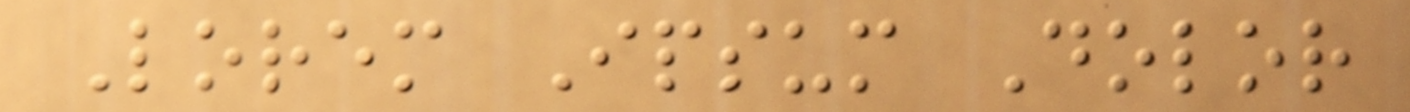Lorem Ipsum Dolor
